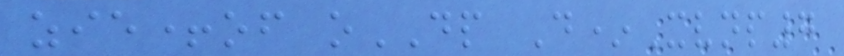zie+of oDP D*Xvnp7
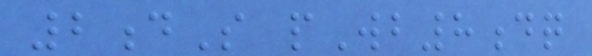2dS pWb8dq
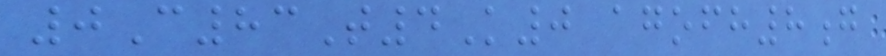0C83T4K0 agofh8g
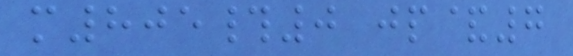m805#0 jp&7
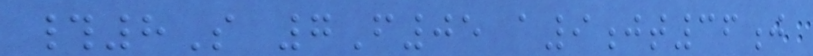#8S 7F05 a9jt36j
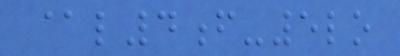@l4f-5lo
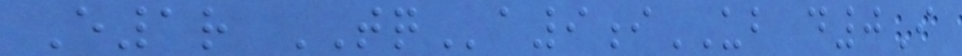E1r TQa9iUB d0I
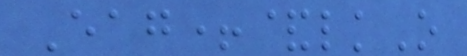Eag+&lkO
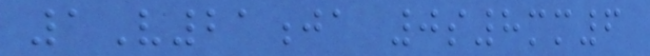1V21ja 0s8mm6
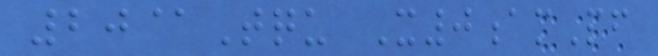20@Tqu X0amPf
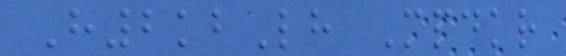H2kbLh Mpdkr
